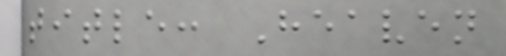title: Heaven
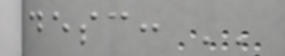desc: ''
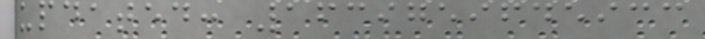updated: 1639759645933
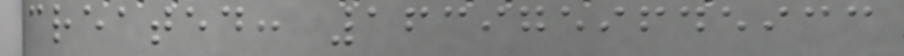created: 1639759645933
